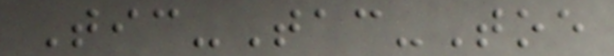Tic-Tac-Toe
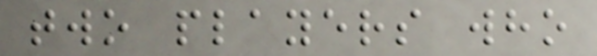two players who
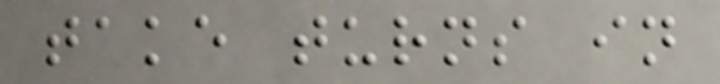take turns in
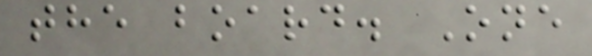the board. One
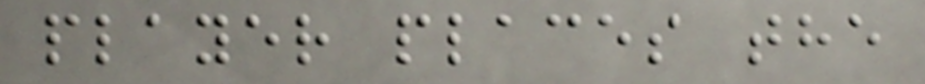player places the
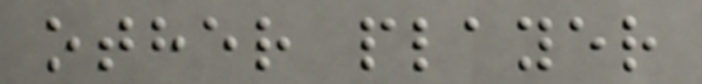other player
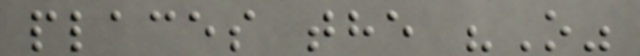places the "O"
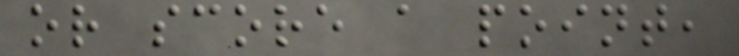or score a point,
